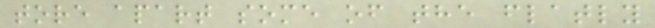tore apart some of the flatly
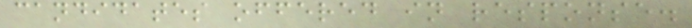candidates offered in response.
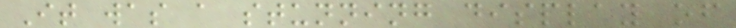It was a stunning display of
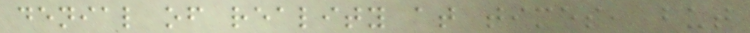denial of reality at times, but
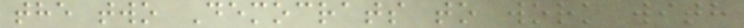the two Democrats to work with
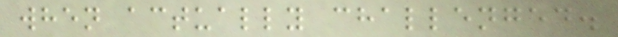when actually challenged.
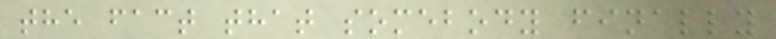the fact that somebody finally
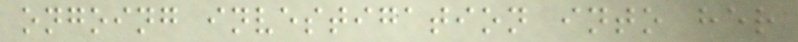ongoing investigation into her
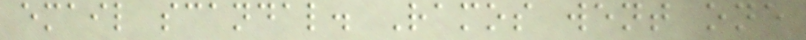email scandal. Ramos went one
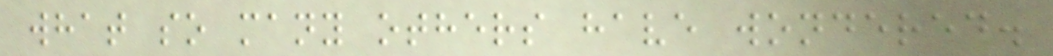what so many others have wondered.
